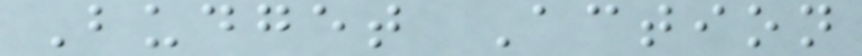Budget Action
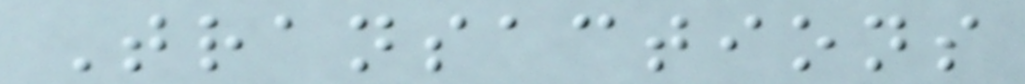Transactions
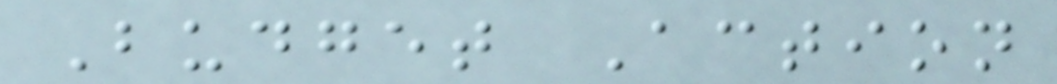Budget Action
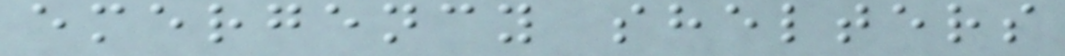emergency shelters
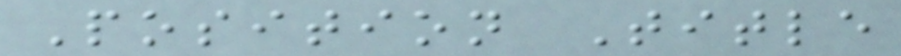Position Title
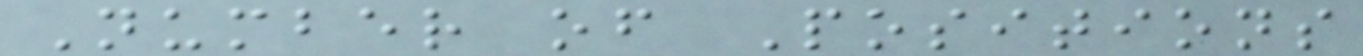Number of Positions
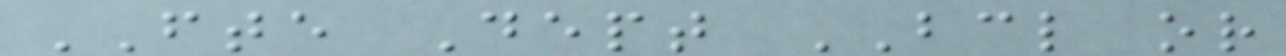FTE Dept BCL or
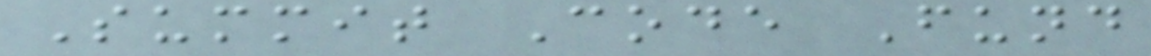Summit Code Fund
